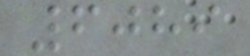6089
